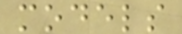models
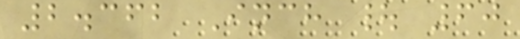2.362 Inch | 60
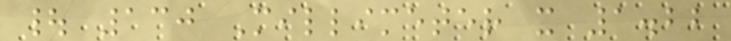| 130 Millimeter x 1.22
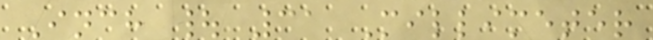Inch | 31 Millimeter
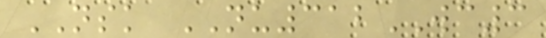NSK NU312WC3
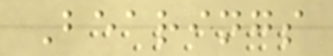Bearings
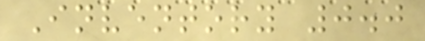Inventory 0.0
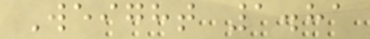Weight 1.81
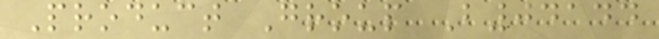Product Group B04144
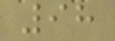98
